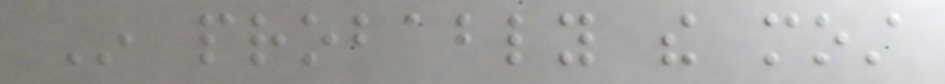In probably the most
